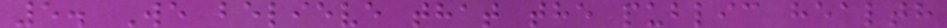5. We believe that the public health
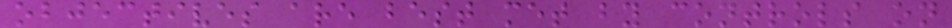objectives are best met by controls on
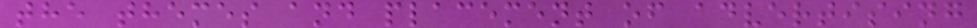the themes and placement of advertising
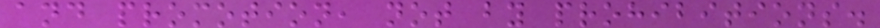and promotion, not by prohibitions.
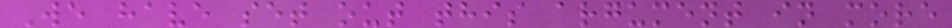We have set out this argument in more
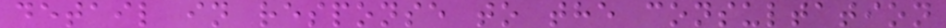detail in response to the consultation
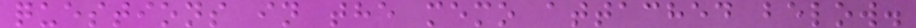questions in the memo attached below.
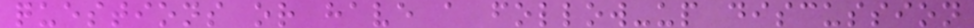questions or have a follow-up discussion
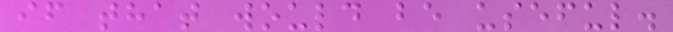if that would be useful.
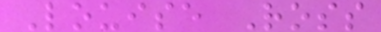Louise Ross
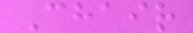Chair
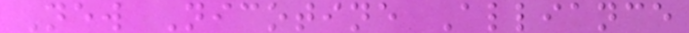New Nicotine Alliance
